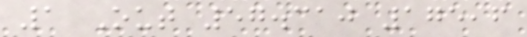1 Out 57.310 175,6
